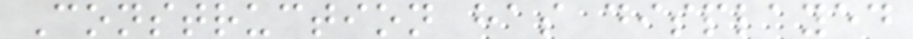Construction has displayed
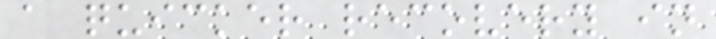a quicker recovery in
